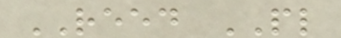REED PL
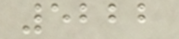5222
